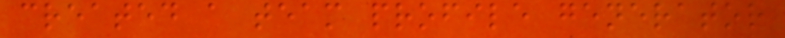created a team profile generator
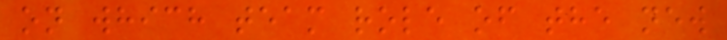on which team role of the new
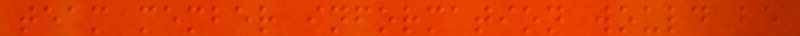team member information would be
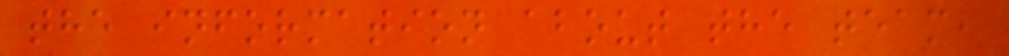the information about the team,
